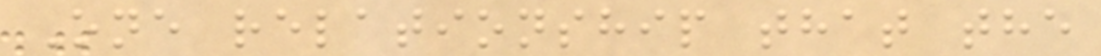One relationship that the
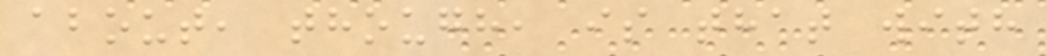about, though, is that with
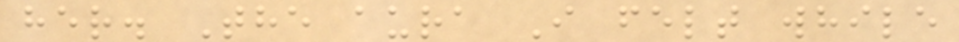her. The aura I felt while
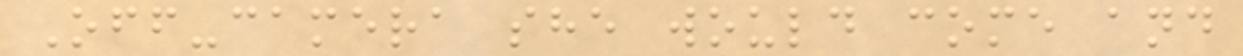Off-camera she would come and
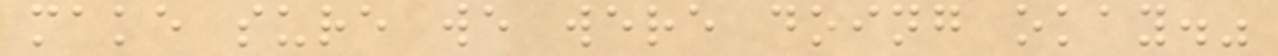make sure we were doing okay."
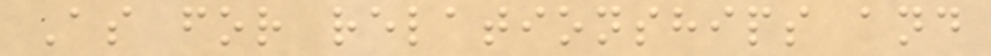As for relationships and
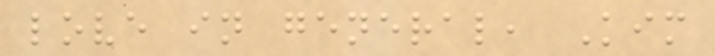love in general, Kim
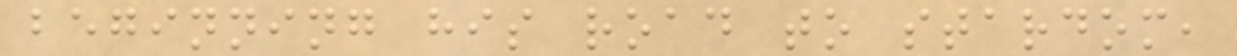beginning his road to stardom,
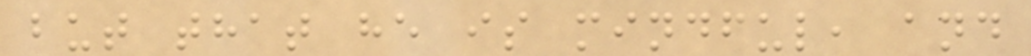but that he is mindful, and
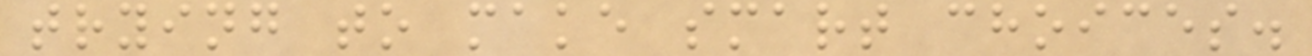trying to make smart choices.
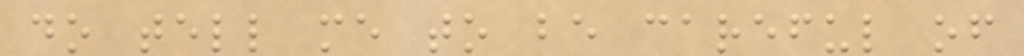do tell me to be careful of
